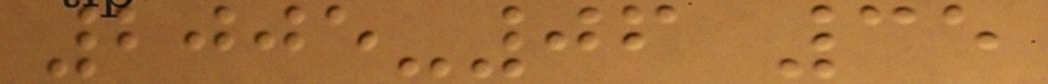2005-06 35
